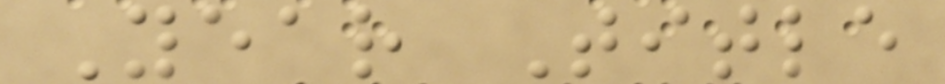Year Title
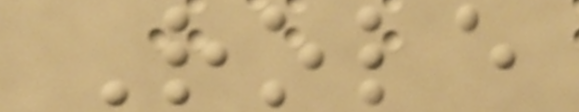Role
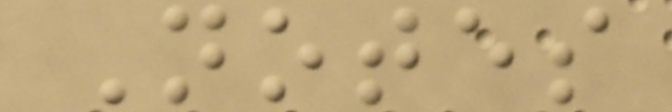Notes
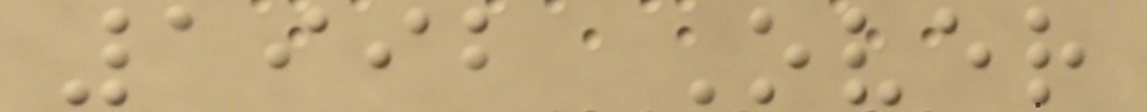1992 Over
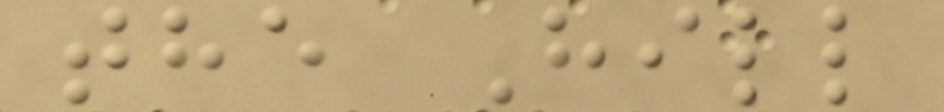the Hill
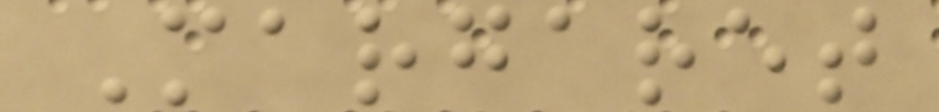Margaret
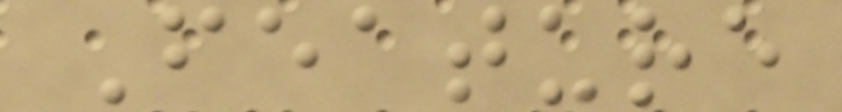Feature
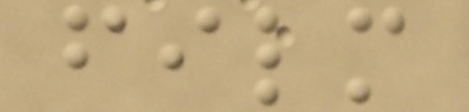film
